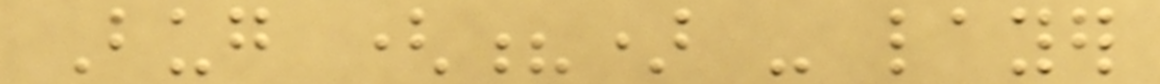Bug (?) - layer
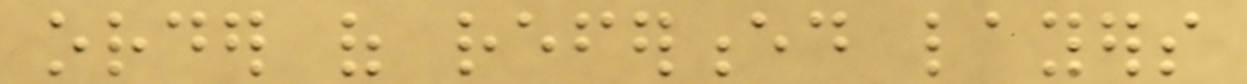order of referenced layers
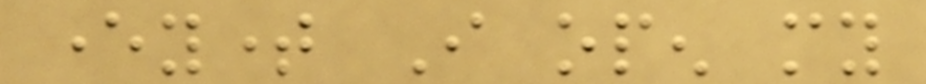everytime I open my
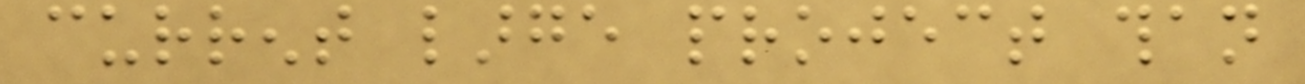current large project than
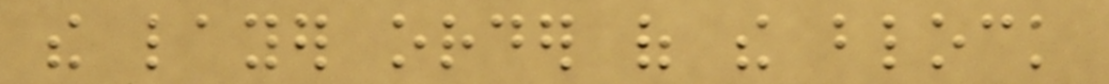the layer order of the block
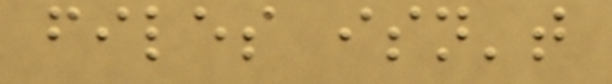files isn't
